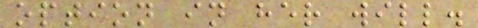option in her will.
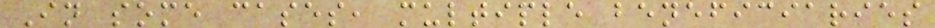In some cases, multiple beneficiaries
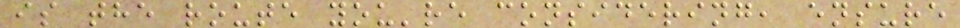is the route you're considering, ensure
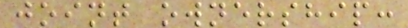joint ownership:
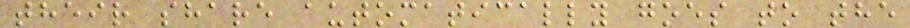their share automatically goes to the
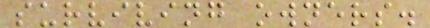surviving owners.
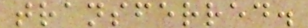transferred.
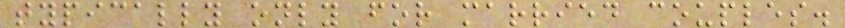typically only for married couples.
